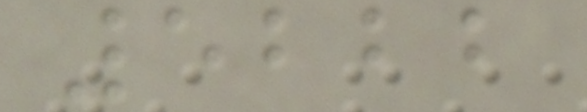5222
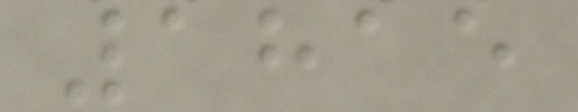1815
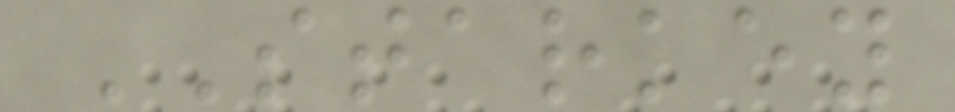STARKEY
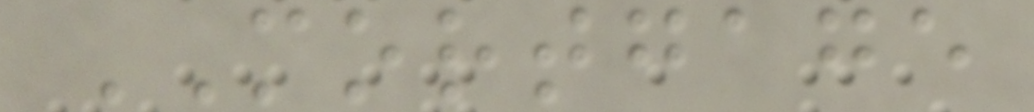MORTGAGE
